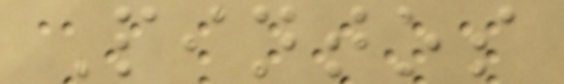Pintos
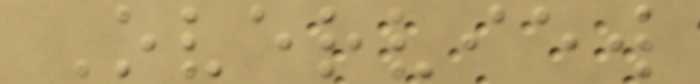Overview
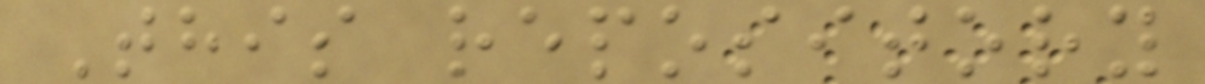This repository
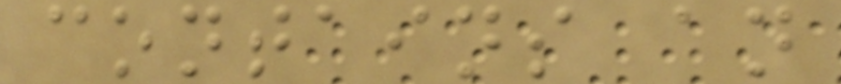contains an
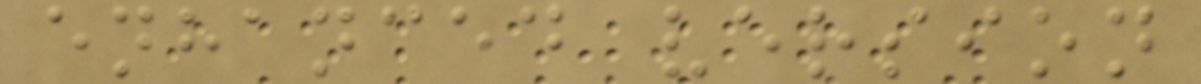enhanced version
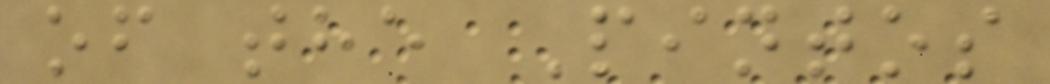of the Pintos
